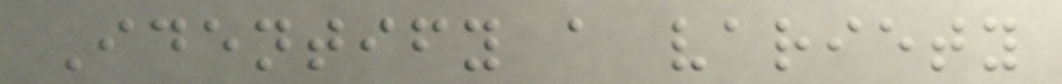Identify a variety
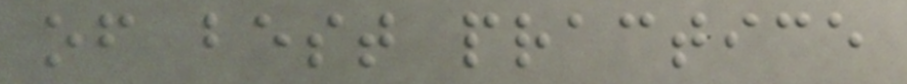of best practice
